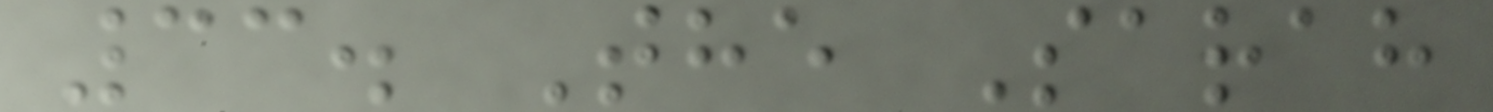33. The Sarah
